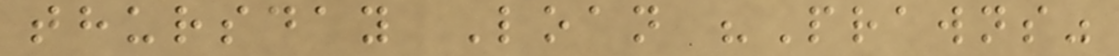thursday Loan "Prawns"
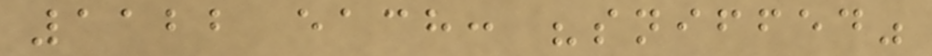1122 each: "sniffed"
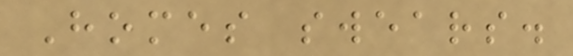Homes swears.
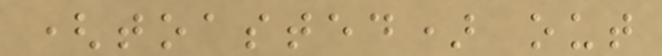(toasted) out
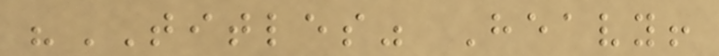"TITLES" Heavy!
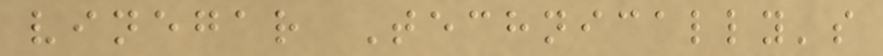vinegar Technically's
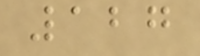127
